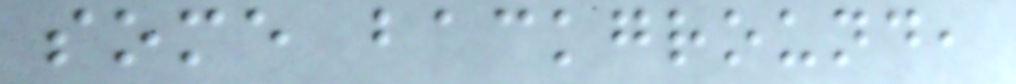some background,
